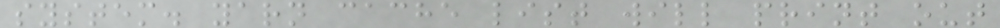system. yarn cache list will print out
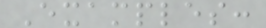Examples:
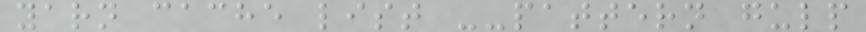yarn cache list --pattern gulp
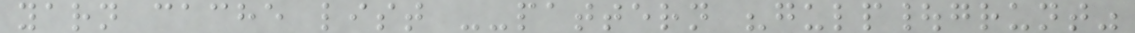yarn cache list --pattern "gulp|grunt"
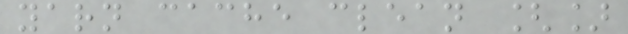yarn cache clean []
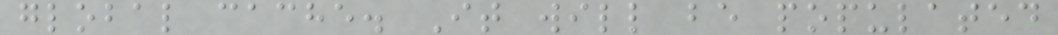global cache. It will be populated
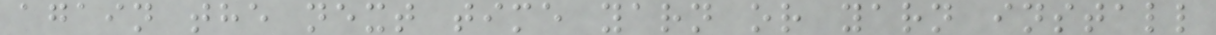again the next time yarn or yarn install
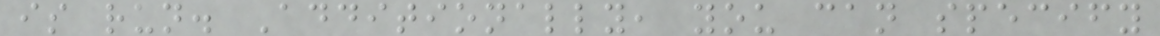is run. Additionally, you can specify
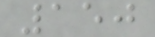150
